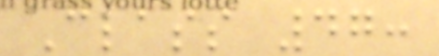Class 47:
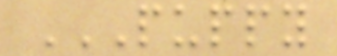PUPPY
